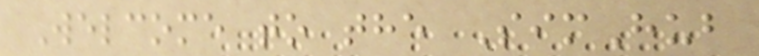Welcome to the SimHub
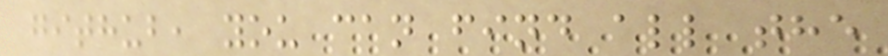github, you can find all the
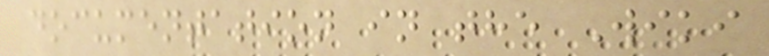documentation in the Wiki
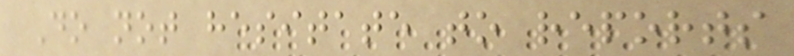Do not hesitate to reports
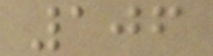106
